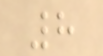8
